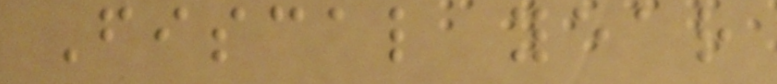Fiscal year
